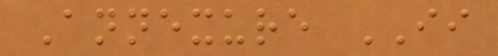Annexure II
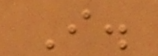I.
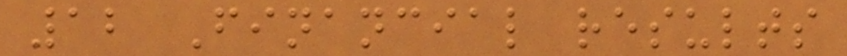12 Financial results
